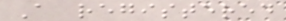A registered
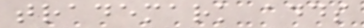trademark adds
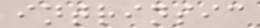intrinsic
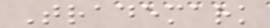Trademark
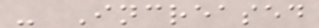- Increased
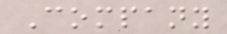Company
